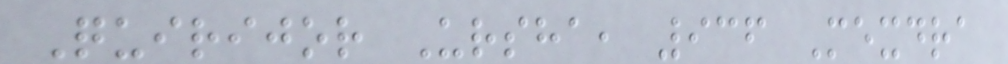Quirijor Ursha, 936 Mexdra
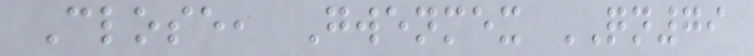Close, Gwenmex QN79
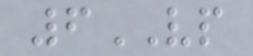6VP
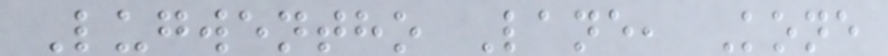Lugwentho Lane, Kone
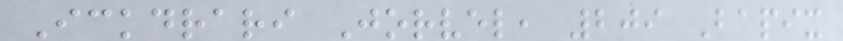Ickdrari Jorvel, 209 Bapix
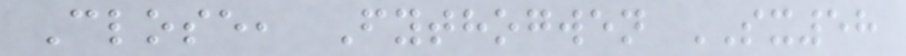Close, Fythogwen SX58
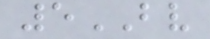5BV
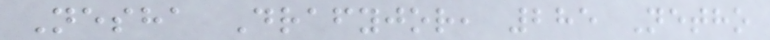Nesha Drafyjor, 285 Netho
